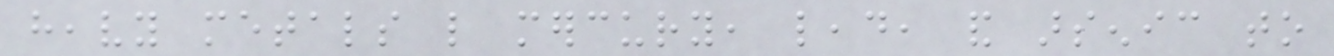heavy metals like mercury, lead, and arsenic to
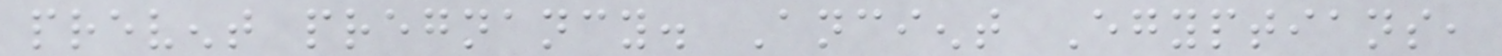prevent pregnancy. Ancient Egyptians,
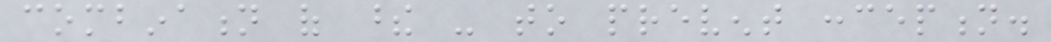combination of these - to prevent conception.
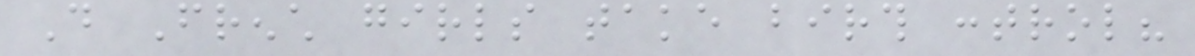Do French girls take birth control?
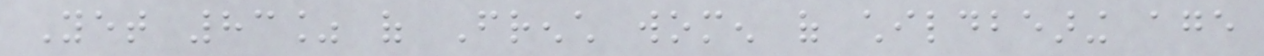Yet 83% of French women of childbearing age
